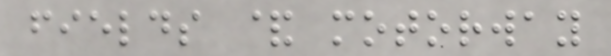fields & motorway
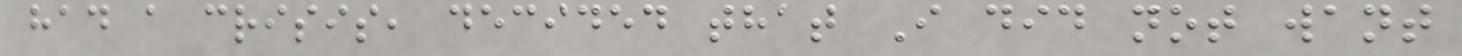had a crisis, decided that I did not want
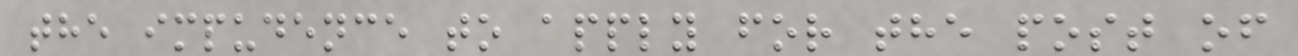the impudence to apply for the post of
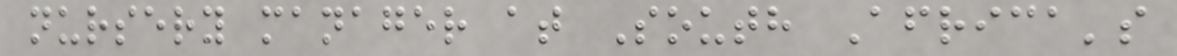nursery manager at South Africa's
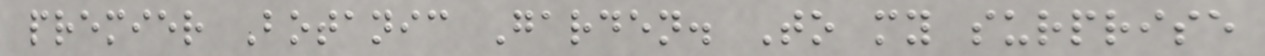premier Botanic Garden. To my surprise
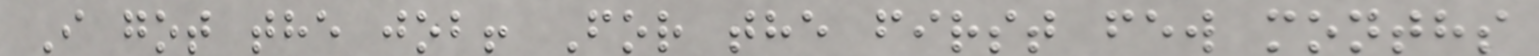I got the job! For the first few months
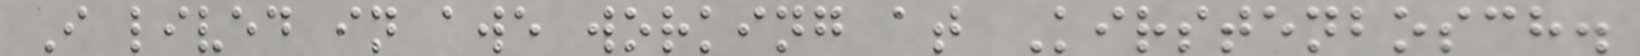I lived in awe working at Kirstenbosch.
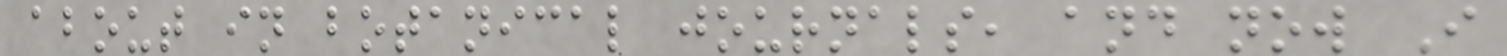about in botanical journals, and now I
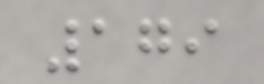179
